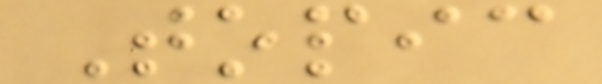Topic
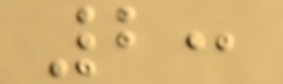2:
